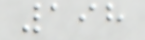198
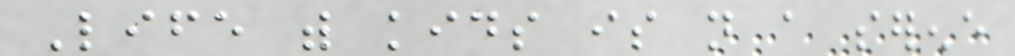Life with kids is not a serene
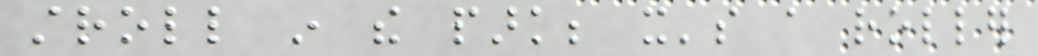stroll in the park; it's a roller
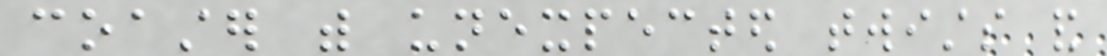coaster with unexpected twists and
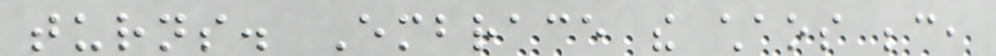turns. Embrace the chaos because,
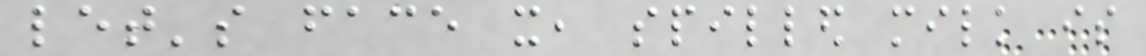let's face it, spilled milk is
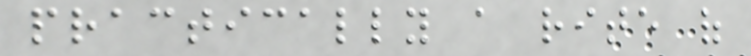practically a rite of
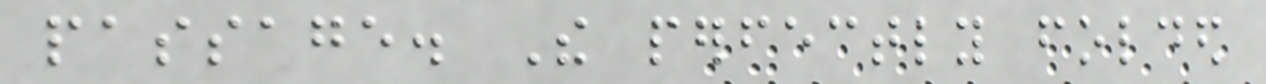passage. The perfectly folded
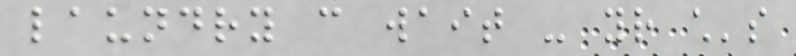laundry can wait - your child's
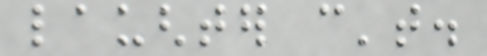laughter can't.
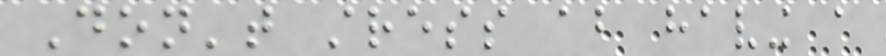Don't stress about having a
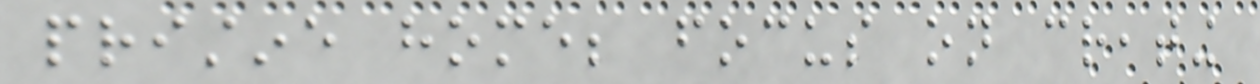pristine home; focus on creating
